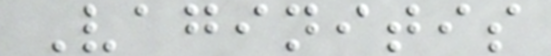Vaginitis
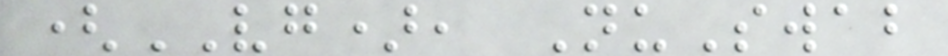(VG), NuSwab
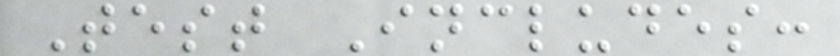Test Includes:
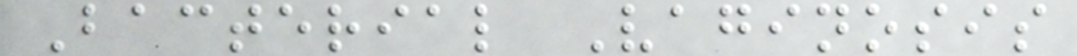Bacterial Vaginosis
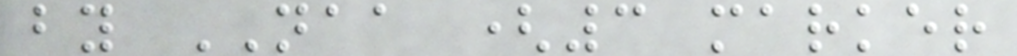by NAA (3 marker
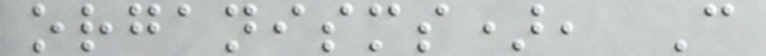organisms), C
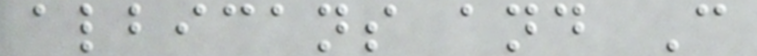albicans and C
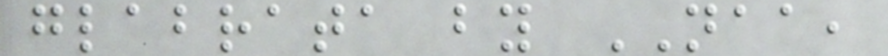glabrata by NAA,
